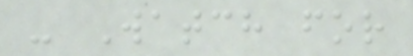- Watch for
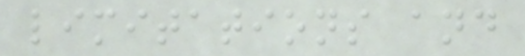limitations and
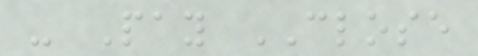- Pay CLOSE
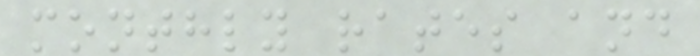monthly rates and
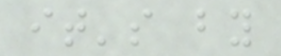it's by
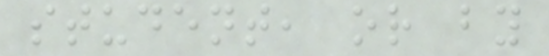student, or by
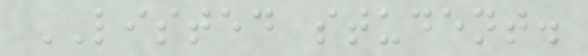LISTED student.
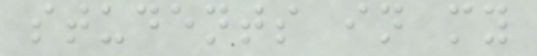students in my
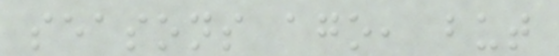seasons ago, but
